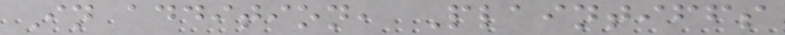In addition, Plaintiffs
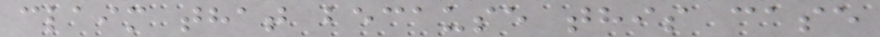claim that because this case
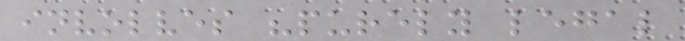involves "purely legal
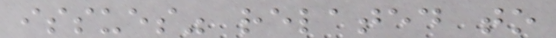issues" related to
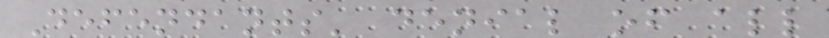Defendants' denial of all
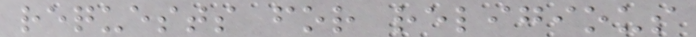requests for religious
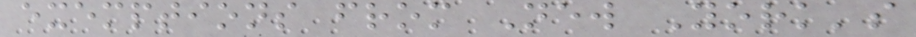exemptions from New York's
